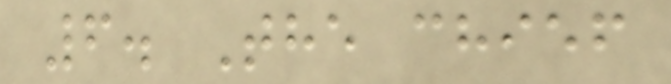6. The chief
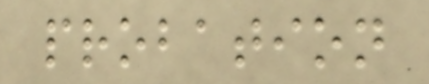probation
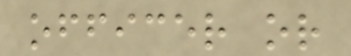officer or
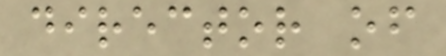director of
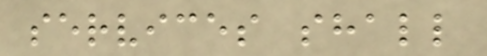services shall
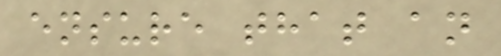ensure that an
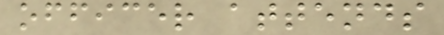officer attends
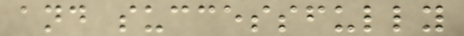and successfully
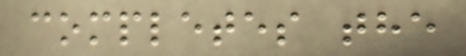completes the
